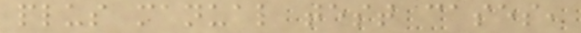plus manual test cases,
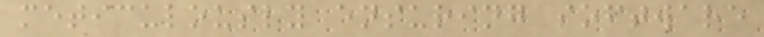meticulously ensuring software
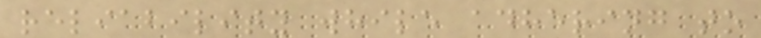reliability while adhering to
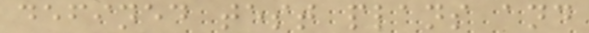defined test plans and
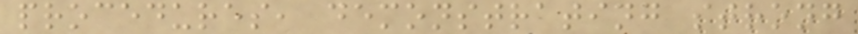procedures, demonstrating strong
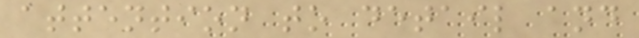attention to detail and
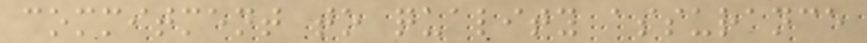commitment to quality assurance
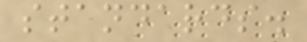standards.
